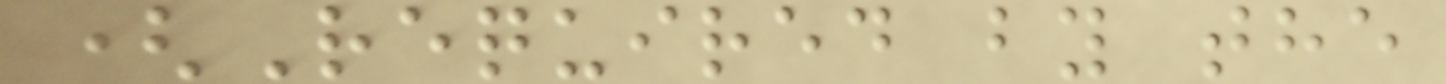(Required by the
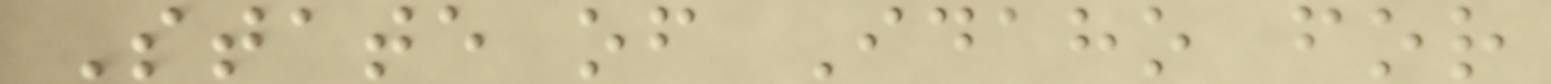State of Idaho for
